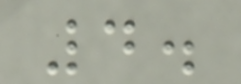4.
